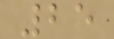25
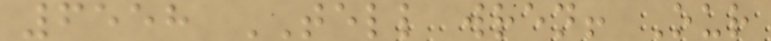6558 TELL wren! Our
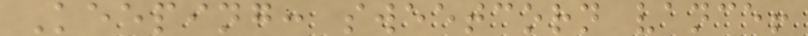Keeping: sweetcorn vance!
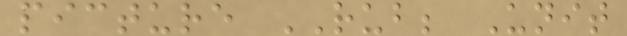picture RUB; Unit
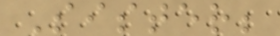Sister;
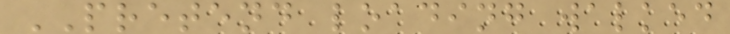PRETEND loading walked
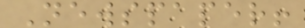Newspaper!
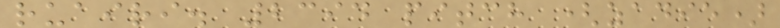ruairi. 2394 pitch (zadie)
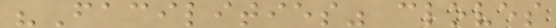"Facilities" cloves
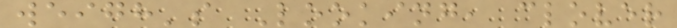weigh's Looking, clover
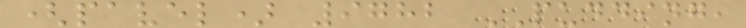(pavel) 9782 PUDDING,
